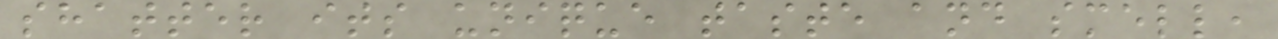shatter its unique taste and smell,
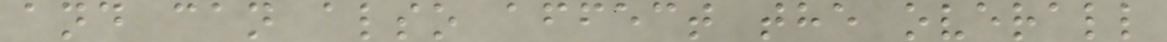and can also affect the overall
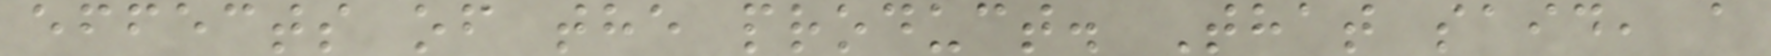effects of the product. That said, a
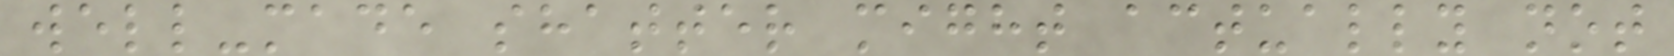well-made shatter might actually not
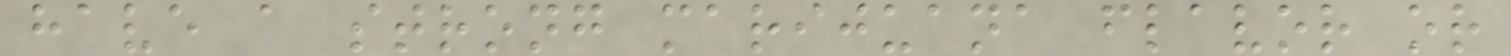have a strong marijuana flavor or
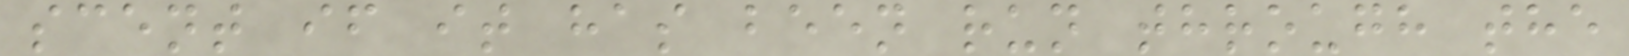scent if it has been run through the
